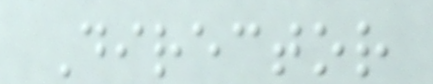Director
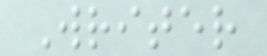Writer
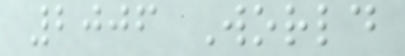2006 World
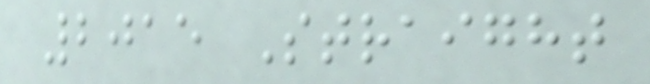2015 Straight
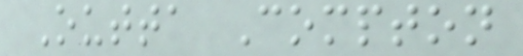Outta Compton
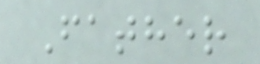Father
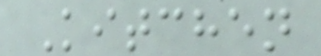Kitchen
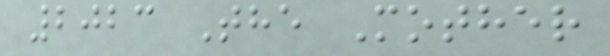2023 The Mother
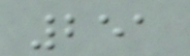251
